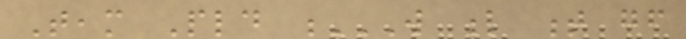Team Pld W L T GF
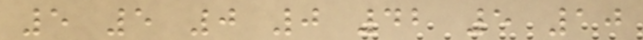5 5 0 0 42 5 10
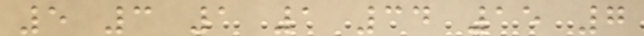5 3 1 1 34 15 7
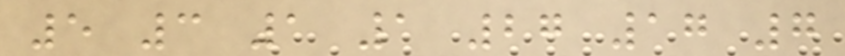5 3 1 1 27 17 7
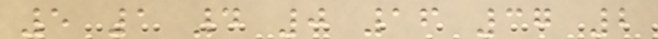5 1 4 0 16 37 2
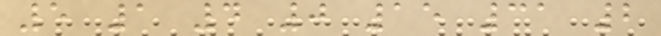5 1 4 0 15 31 2
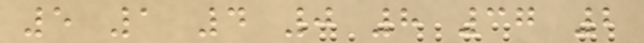5 1 4 0 8 37 2
